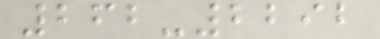262-2292
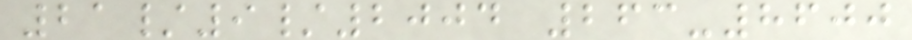21/9/2004 263-8600
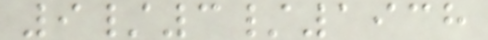9/3/1938
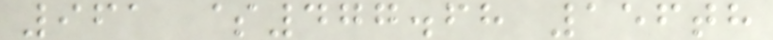961 $477.68 156th
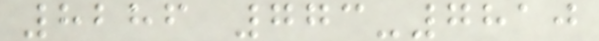8286 773-7810
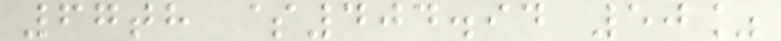67th $404.94 50%
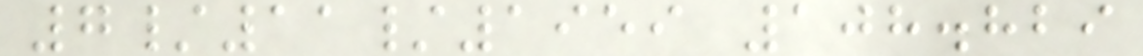7/11/1959 108.829
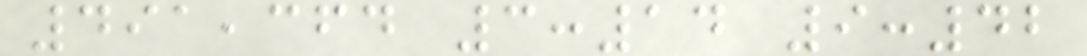491,364 3:14 9:42
